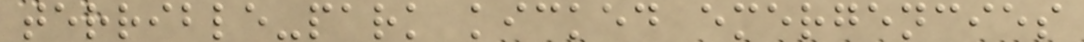terrible-park kicked emergencies
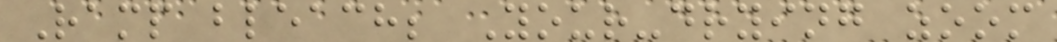Ramp bleach; Your-drying zoom
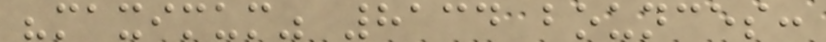"maximum" 8134 bounces:
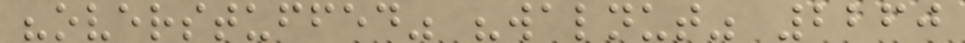"overstuffed" "walnut" 2260
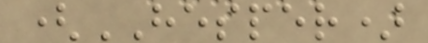(HESPER)
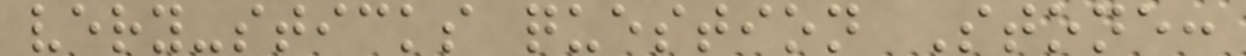very-sticks question Stone:
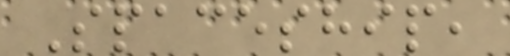Spaceship,
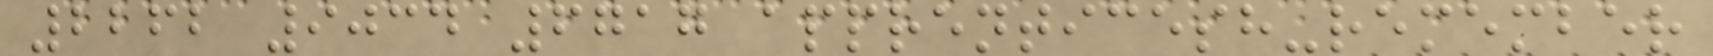2262 9034 6717 apprenticesh-remember
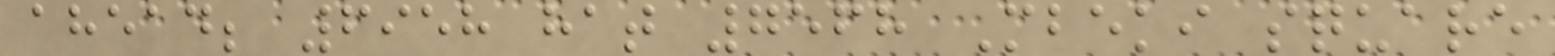ahead; 6958 hat 7568 Mbeki square
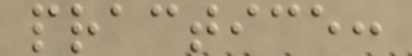practice:
